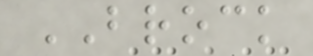BROCK
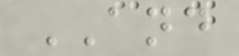AND
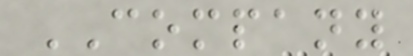COMPANY
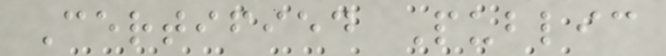Certified Public
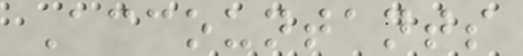Accountants
